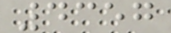4357
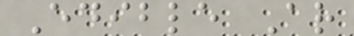Edible Ar
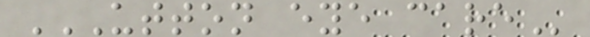UTTON EYE CARE
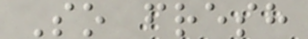So fresh
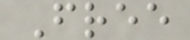Free
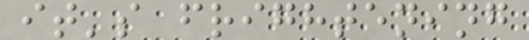it's frightening
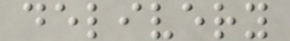delivery
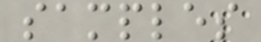samples
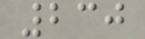230
